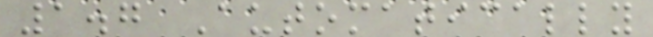1.7 Automatically
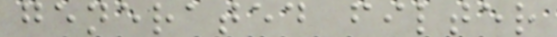generated filter
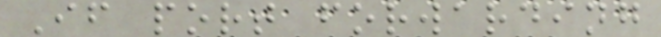If port forwarding
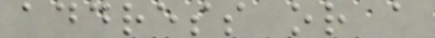address or a
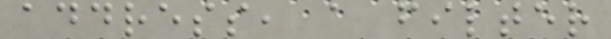address, a filter
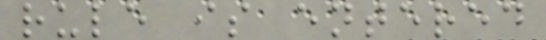rule is entered
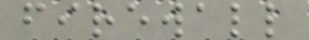firewall
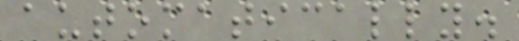automatically.
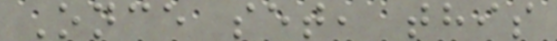Once set, this
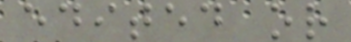edited or
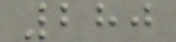280
